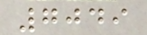7049
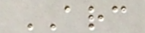ARC
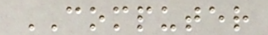COMPUTER
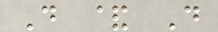D & D
